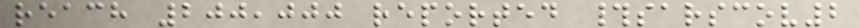reach 200,000 reported #sarscov2
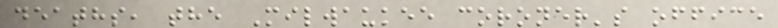deaths, the Milwaukee coroner's office
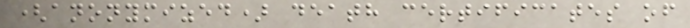(anonymized) death certificates of
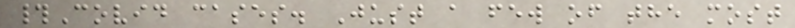#Covid cases. Just a few of the most
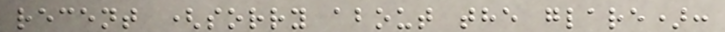recent (sorry about the glare):
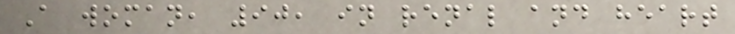A woman, 90, in renal and heart
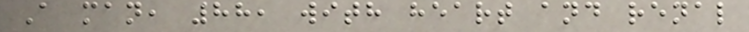A man, 88, with heart and renal
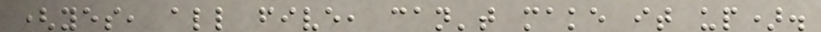(yes, all five, can't make it up).
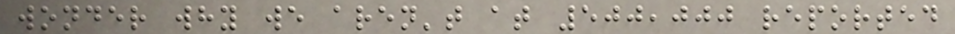wonder why we aren't at 500,000 reported
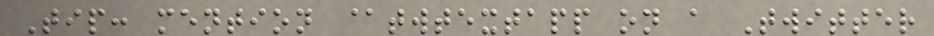Tip: mention @twtextapp on a Twitter
